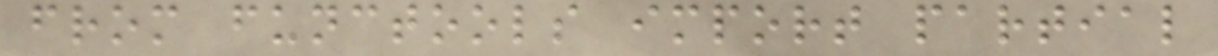from functools import partial
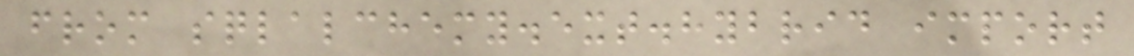from sqlalchemy.ext.hybrid import
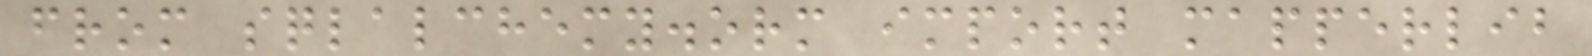from sqlalchemy.orm import mapperlib
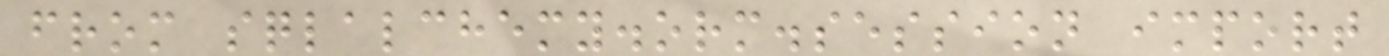from sqlalchemy.orm.session import
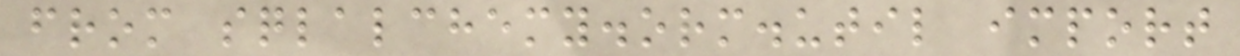from sqlalchemy.orm.util import
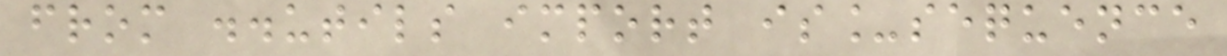from ..utils import is_sequence
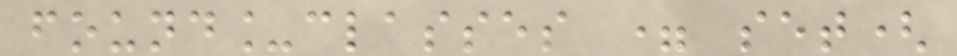found_classes = set(
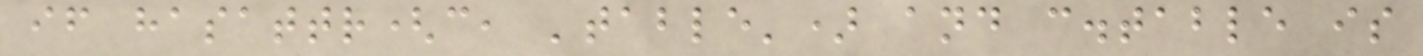if hasattr(c, 'table') and c.table is
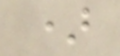)
